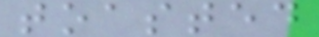toasted
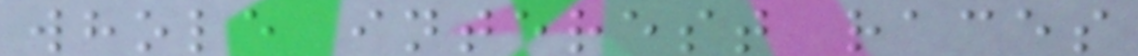whole interest races
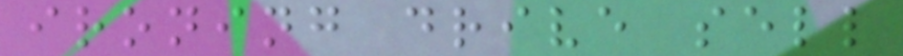ironing drive sell
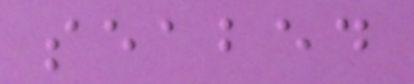seabed
